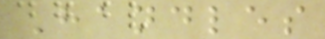Handles
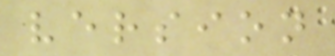version
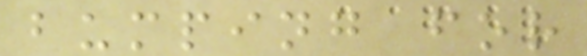bumping for
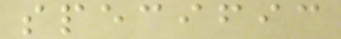specific
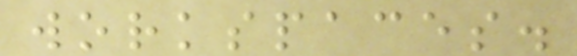workspaces.
